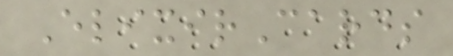ElixirCards
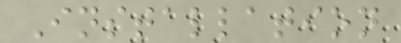Installation
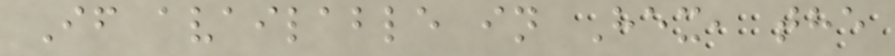If available in Hex, the
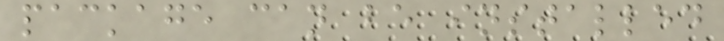package can be installed
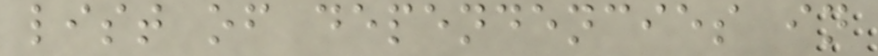list of dependencies in
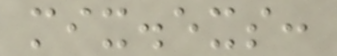mix.exs:
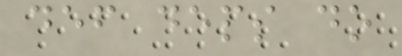def deps do
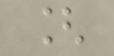[
